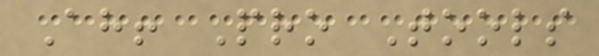Ah! Pro Tools
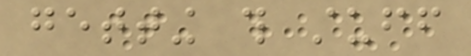getting this stuff
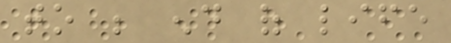to be end of life
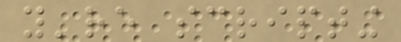you're scripting
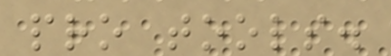pro tools.
